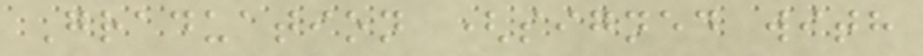Graduation (signed with
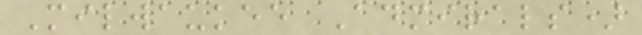Milwaukee Admirals)
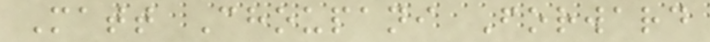Matt Choupani Forward
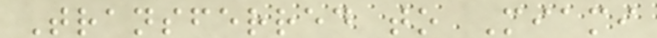Transferred to Miami
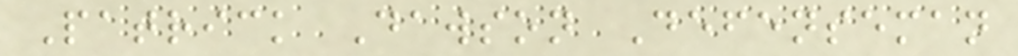Patrick Dawson Defenseman
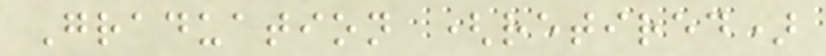Graduation (retired)
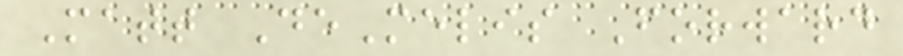Matt DeMelis Forward
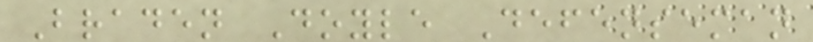Braden Doyle Defenseman
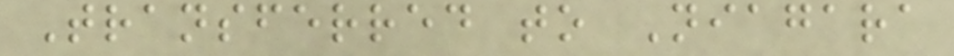Transferred to Niagara
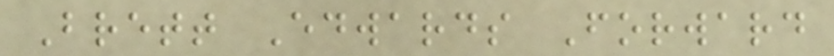Brett Edwards Forward
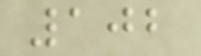102
